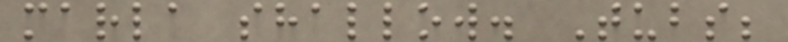marla shallow. Tubs;
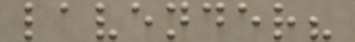lavender?
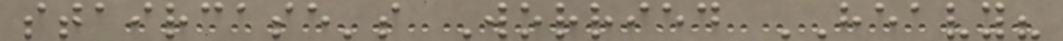staircase's Worried HEAVY?
